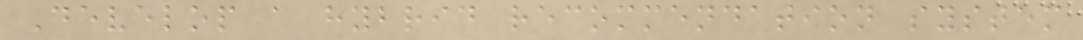Develop a hybrid recommendation system
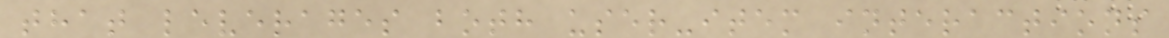that leverages both user-item interactions
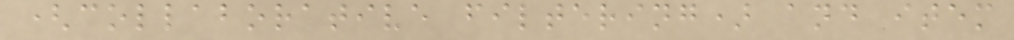(collaborative filtering) and item
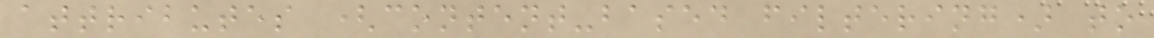attributes (content-based filtering) to
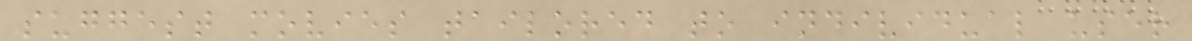suggest movies tailored to individual user
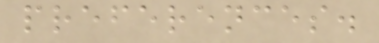preferences.
